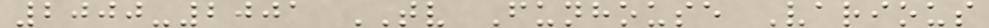2000-2001 TV Funhouse Various
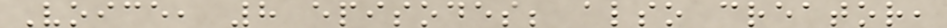Voice, 8 episodes; also creator,
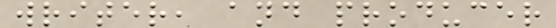writer, and producer
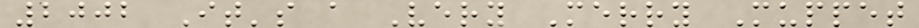2002 It's a Very Merry Muppet
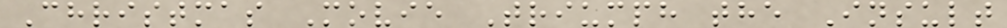Christmas Movie Triumph the Insult
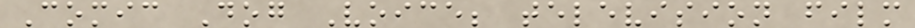Comic Dog Voice; television film
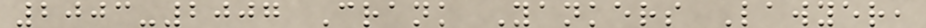2003-2007 Crank Yankers Lawyer,
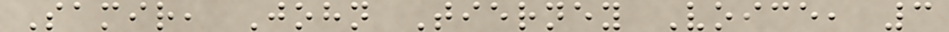Samir, John Tierney Voice, 3
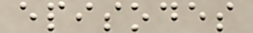episodes
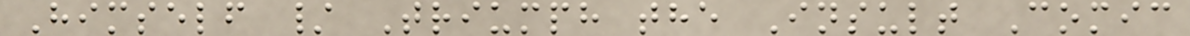Himself / Triumph the Insult Comic
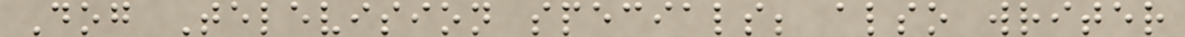Dog Television specials; also writer
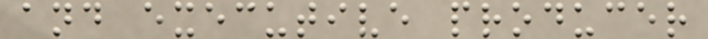and executive producer
